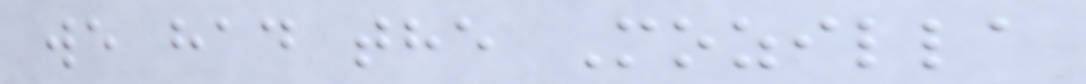we had the Mozilla
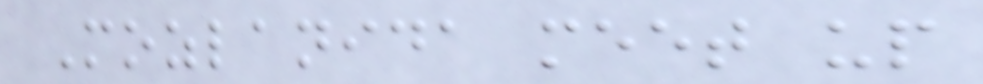Mozlanida meet up
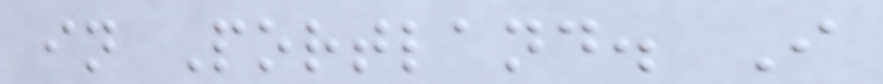in Portland. I
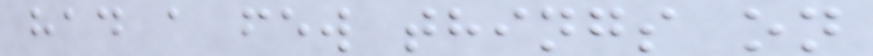had a few things on
